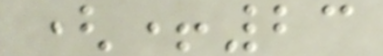(+23
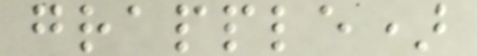grapple)
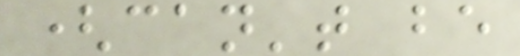(can't be
